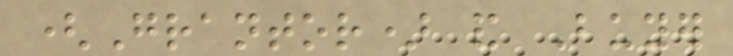(Grantor) and Buyer
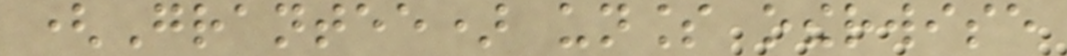(Grantee) unless otherwise
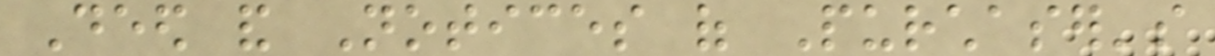Deed and Notices of Purchaser's
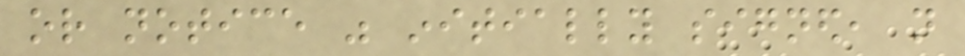or notice was initially signed, not
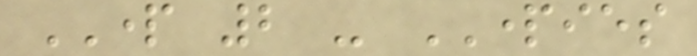PART 2 - PARTIES
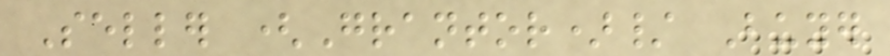Seller (Grantor)/ Buyer
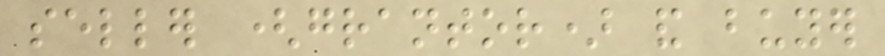seller (grantor) and buyer
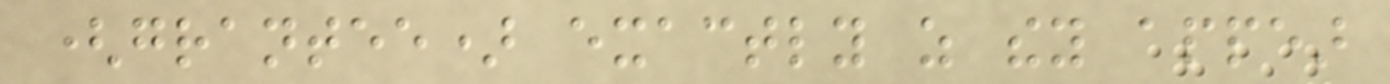(grantee) exactly as they appear
